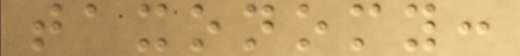taxonomy:
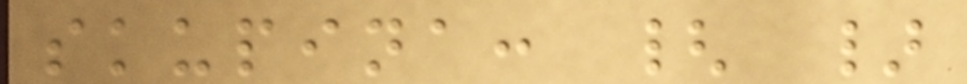skupina: { }
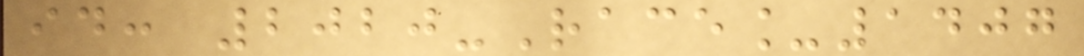id: 2020-Race_1407
